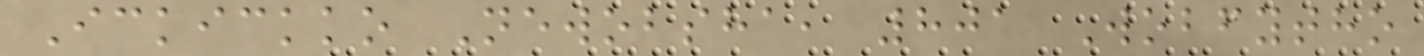Ickickko Newobsha, 801 Wobfytho
